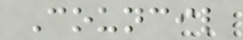Council
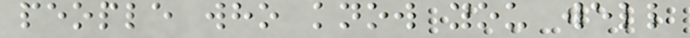people who know you well
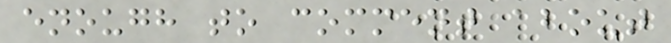enough to comment about
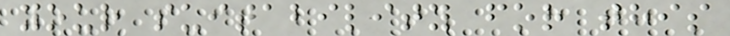your suitability for this
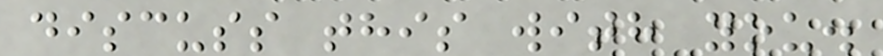discuss this with you.
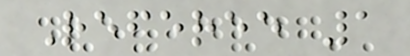Referee 1
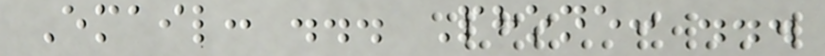Email: ... Phone: ...
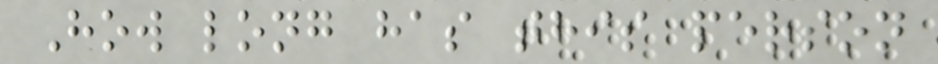How long has this person
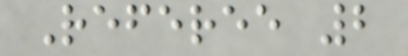Referee 2
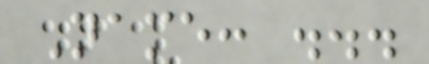Name: ...
